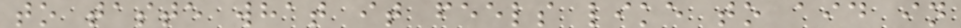to taste what it feels like to aid in
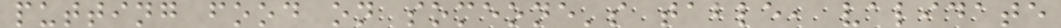putting food on someone's table, validate
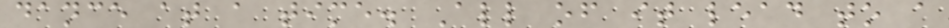dance at a time. All of it lead to a
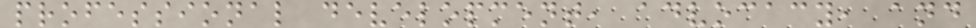professional development, advocacy, and
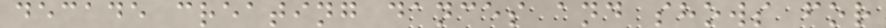decade creating dances and shows for
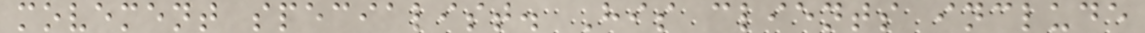movement specialist. His clients include
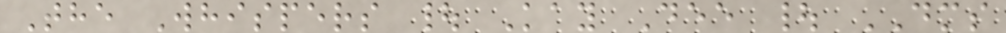The Whispers | Kay Dee | DMS
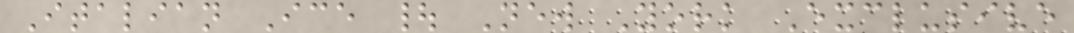Italian Ice | New York Exclusive
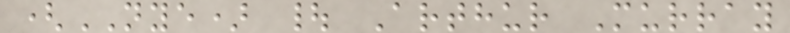(NYE) | Arthur Murray
